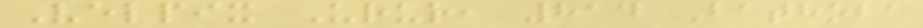Velpix Urur, 814 Bathoba
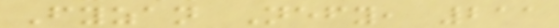Fyzan Nefy, 211
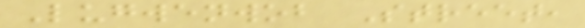Lugwenwob Street,
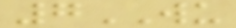7WU
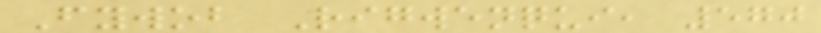Fywob Rigwenqui, 570
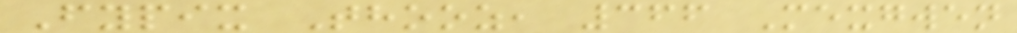Fypix Thooz, 366 Mexgwen
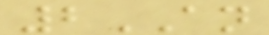2AN
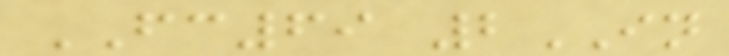FC69 2IN
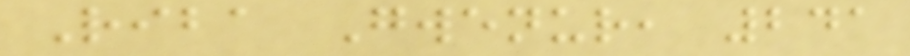Riba Gwenur, 241
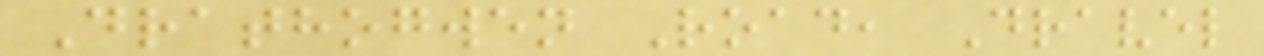Drathogwen Road, Dravel
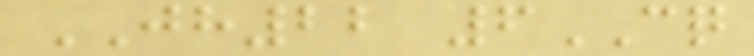JH22 6CQ
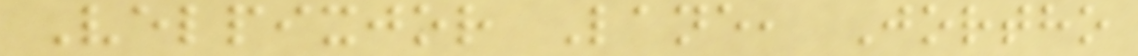Velpixjor Lane, Jortho
